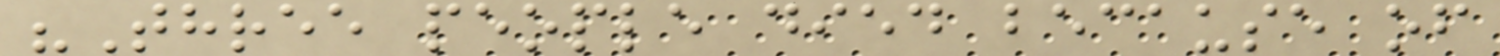"Three people died because of
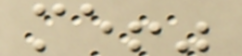me!"
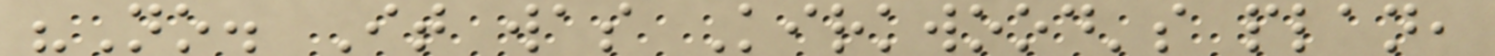"No. It was Kirkwood's plan,
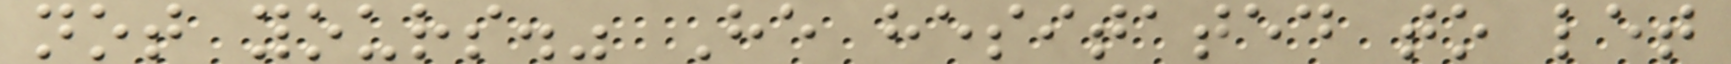not yours." He hesitated to let
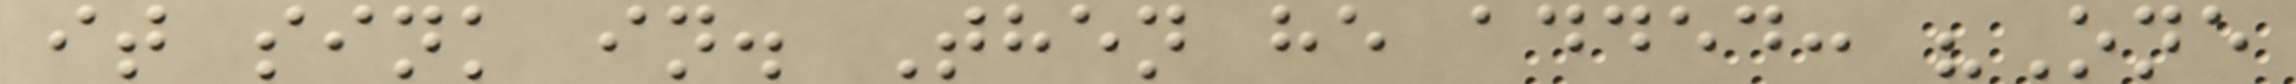it sink in. Then he added: "One
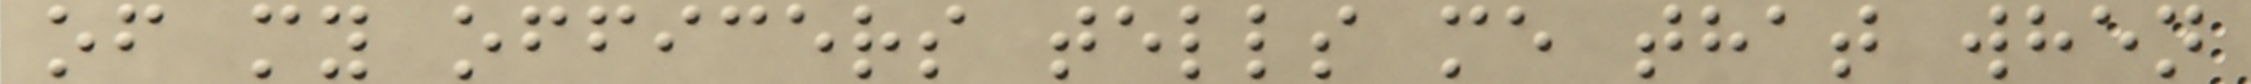of my officers tells me that when
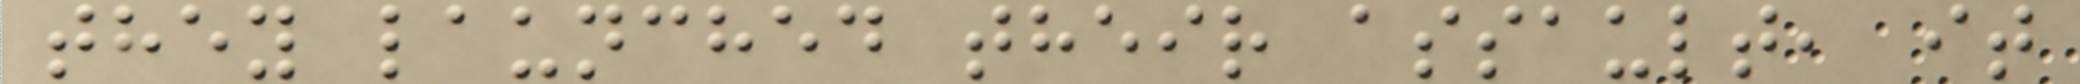they launched their assault, it
